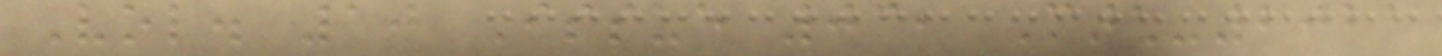Vol. 10 Issue 03, March-2021
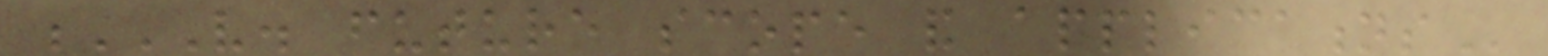V. FUTURE SCOPE AND APPLICATIONS
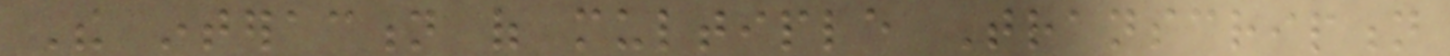The interaction of multiple Transcription
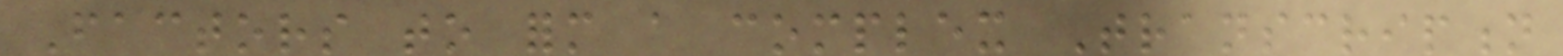Factors to form a complex Transcription
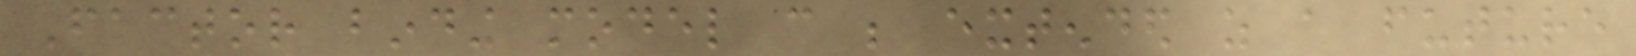Factor binding model can be extended as a future
